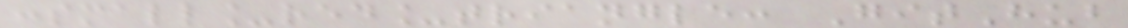:small_red_triangle: GitHub
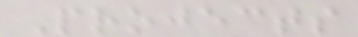Projects
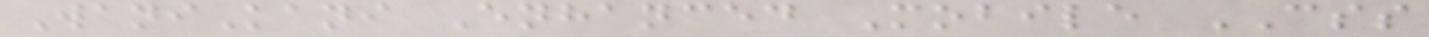WaniKani Enhanced Mobile CSS
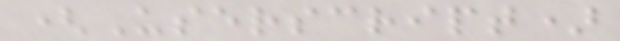(Userscript)
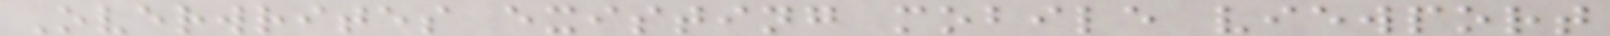Overwrites existing mobile viewport
